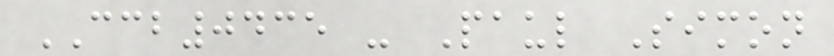CCB0435 - Paul Simon
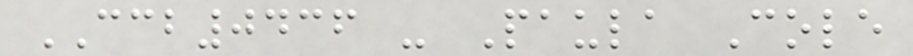CCB0436 - Paula Cole
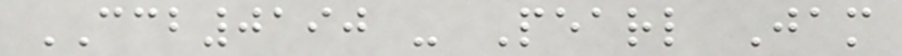CCB0190 - Pearl Jam
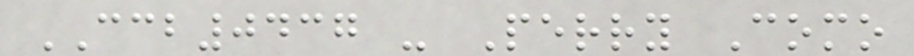CCB0437 - Perry Como
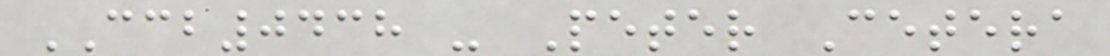CCB0438 - Peter Cetera
